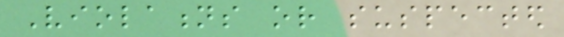Violations or suspected
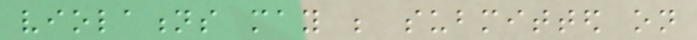violations may be submitted on
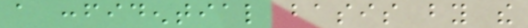a confidential basis by the
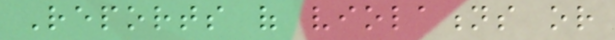Reports of violations or
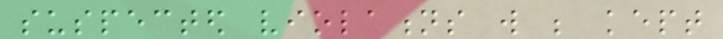suspected violations will be kept
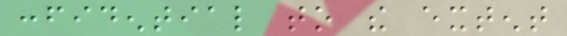confidential to the extent
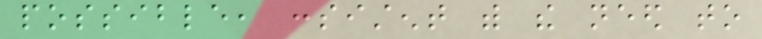possible, consistent with the need to
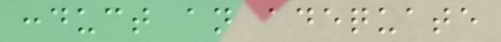conduct an adequate
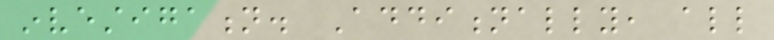investigation. Additionally, all
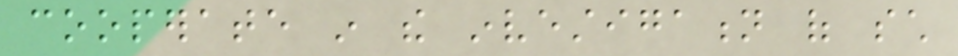cooperate in the investigation of such
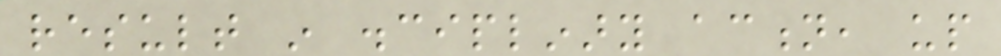result in disciplinary action, up
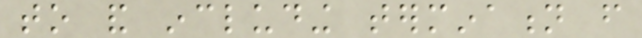to and including termination from
